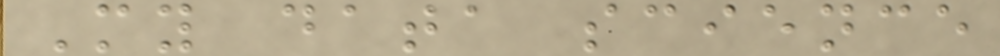My data science
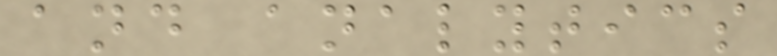and analytics
